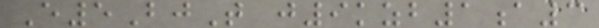E5BjT j9kzb1a3
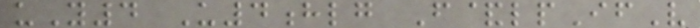uY4 U4hlg F&lpIfV
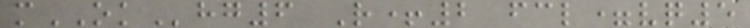mOKhg6 R+2 fcl=vq5
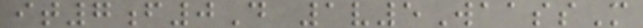it7f0D 1v5WaassM
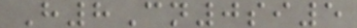H8Cn0si5
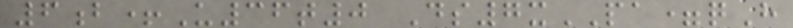6b+U36t0 Ds7xPA=qH
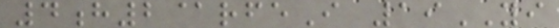4h2@rfeI 19YI
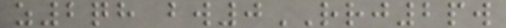z2qh bw0RRJ2pw
